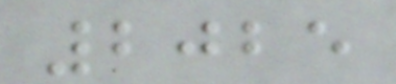2025
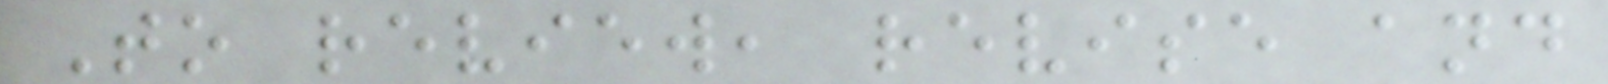To review, revise and
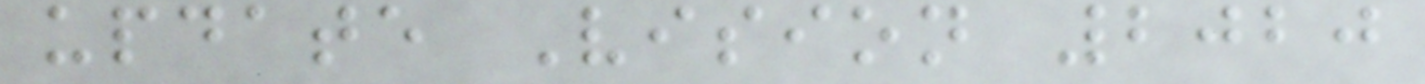update Vision 2020
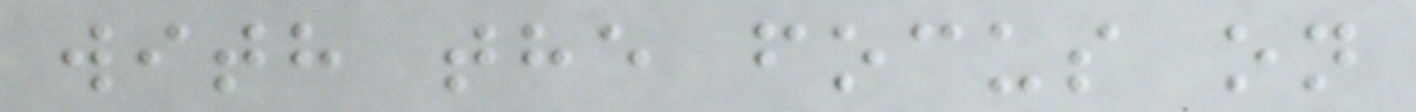with the focus on
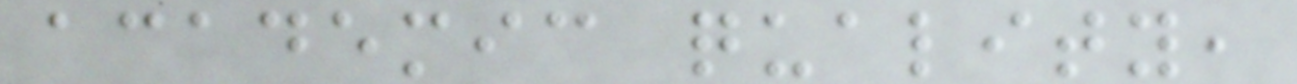academic quality,
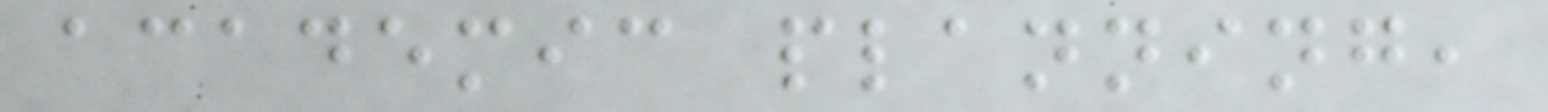academic planning,
